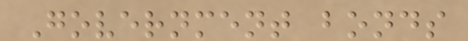Government bonds
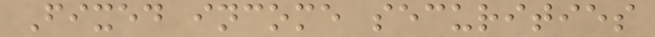Fixed income securities
